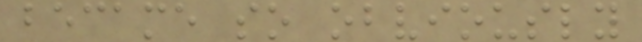became so obviously
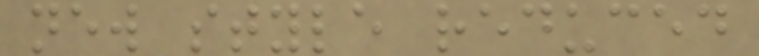new style reduced
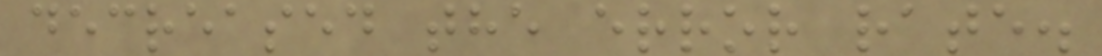decreased the error rate.
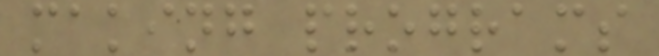making programs
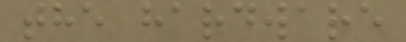the hardware
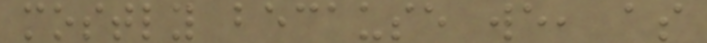mostly because we, as
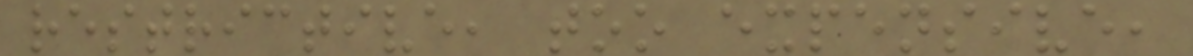restrictive, too expensive,
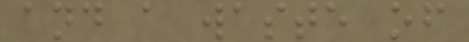and a waste of
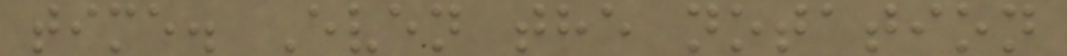time. Even the notation
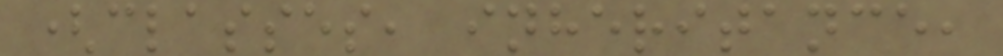(classes, inheritance,
